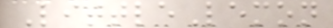LittleLemon
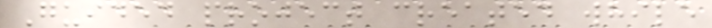Guided project created while
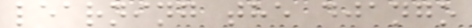learning the django
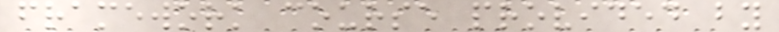framework course provided by
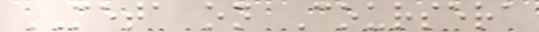META on Coursera
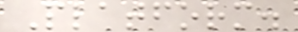Platform.
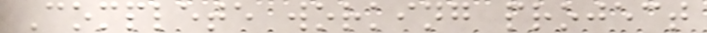Complete working project
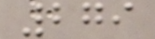279
